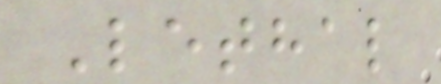Lethal
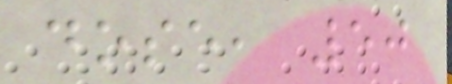dose, 50
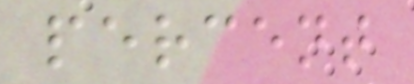percent
